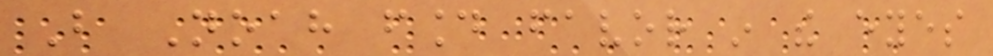But Noah found favor in the eyes
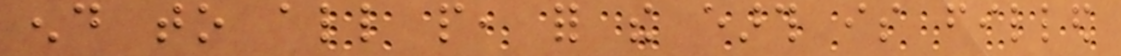end to all people, for the earth is filled
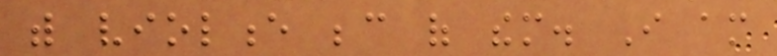with violence because of them. I am
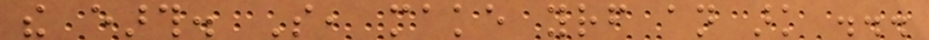the earth. So, make yourself an ark ...
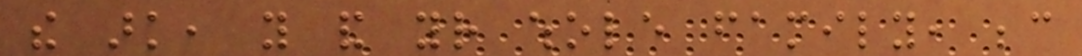the ark, you and your whole family, because
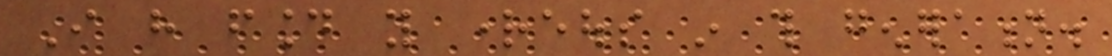I have found you righteous in this generation.
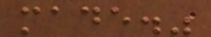made."
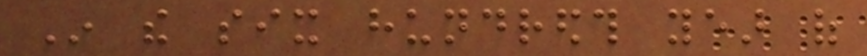In the six hundredth year of
